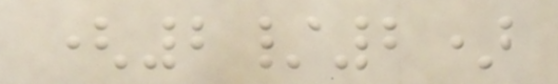(2/2)
